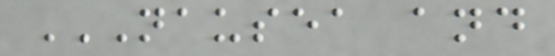NAUSEA AND
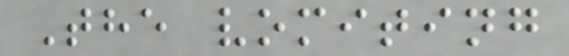The vomiting
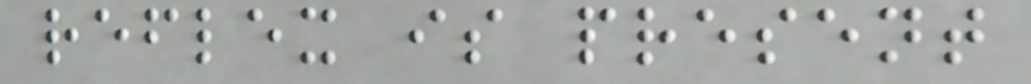reflex is present
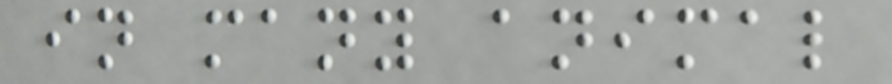in many animal
